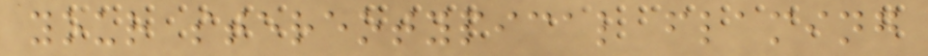your stereotypical flaming
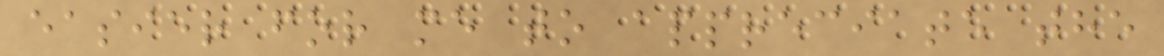easier for me to appreciate the
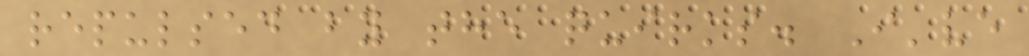repulsed by the quirks. I've
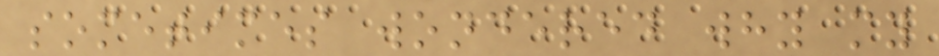sometimes wondered why my
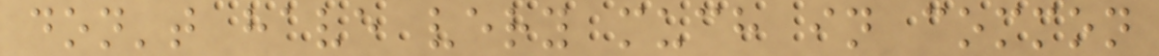don't have very much in common
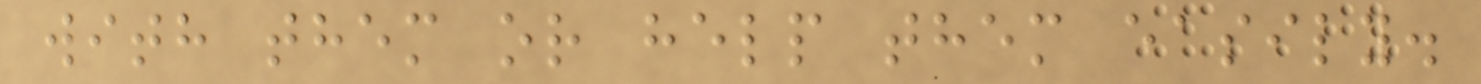with them or help them easily.
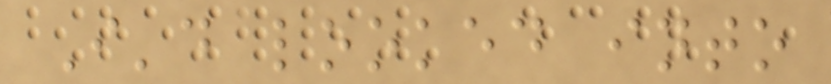I'd looked into
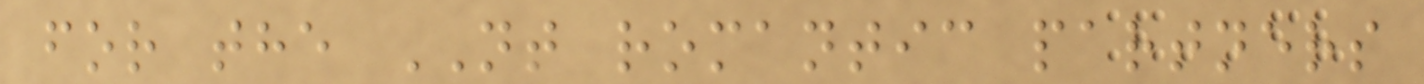for the NT romantic partners
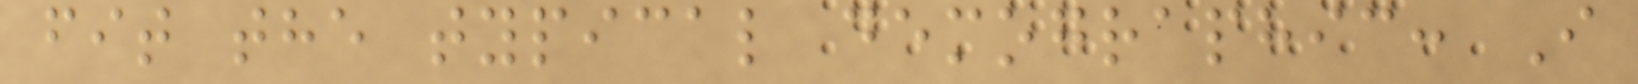fit the typical demographic: I
